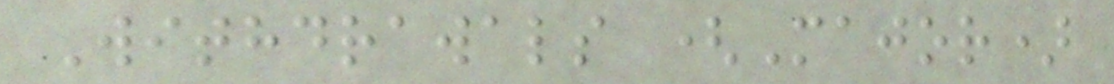Withdrawals (Major)
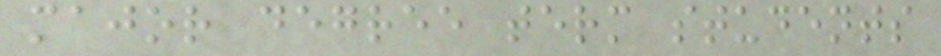major degree term students
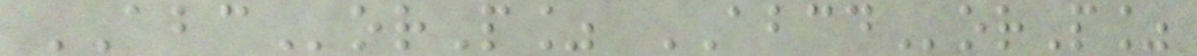ABCorP% ABCDorP%
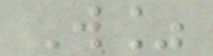W%
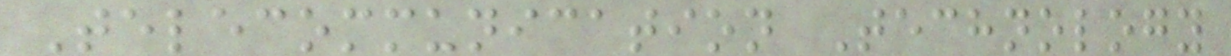Telecommunication Technology
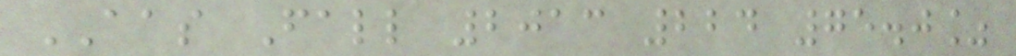AAS Fall 2013 224 75.0%
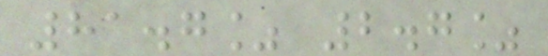81.7% 2.7%
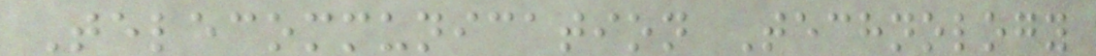Telecommunication Technology
